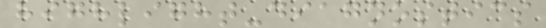highlight-diagnostics
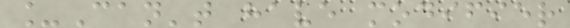_Can't have modifier
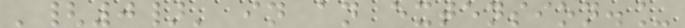'{0}' in an extension._
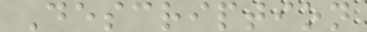Description
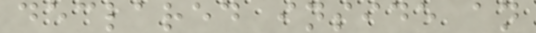declared inside an
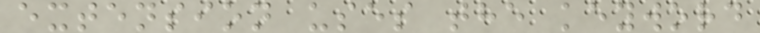extension uses the keyword
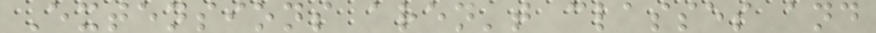Extensions aren't classes and
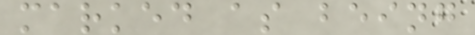marked as being
